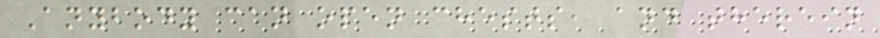Anybody can open chests, and therein
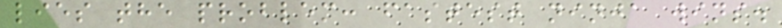lies the problem: fastest ninja wins.
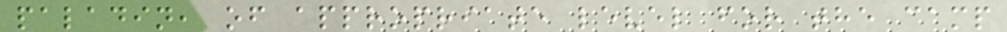paladin, of appropriate level for the camp
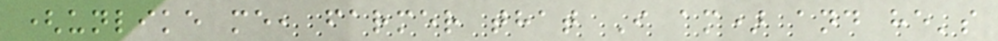(unlike me, farmer that I am) and he's
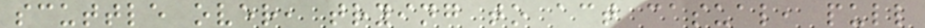scuttle over, trying to act casual, pull
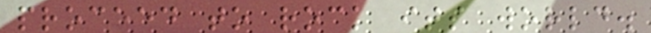proceed to rock its world.
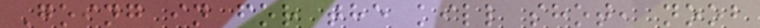Going in for the kill shot, noob
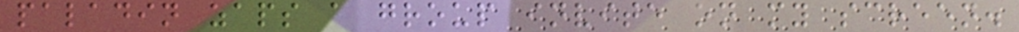paladin zaps a group invite on my screen.
